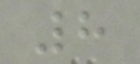8
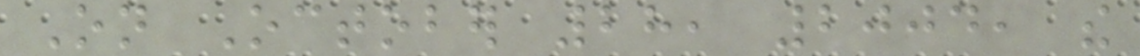On October 28, 2004, the
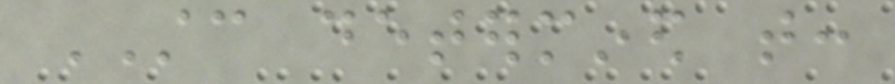STC determined that:
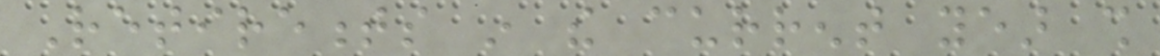Retirements in the current year shall
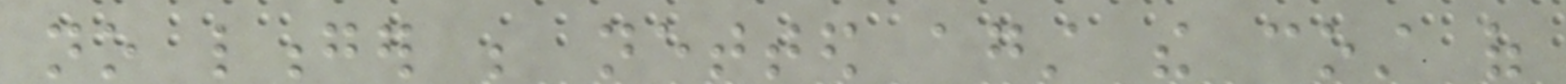no longer be netted against the cost of
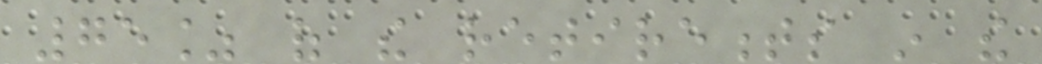75% of the retirements in the
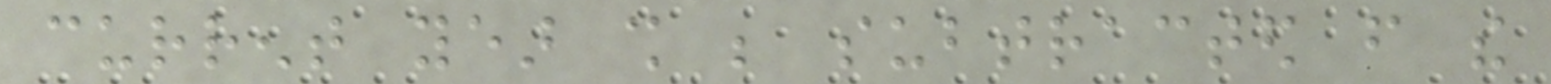current year shall be subtracted from the
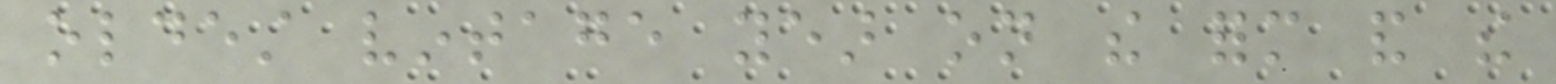oldest vintage year on the form and the
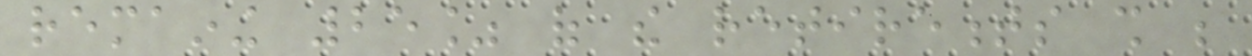remaining 25% of the retirements shall be
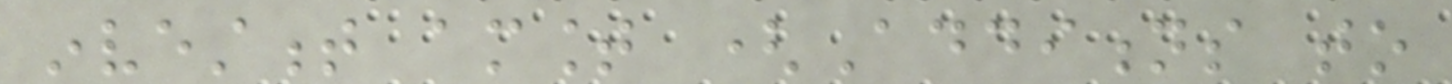investment amount (Additions to
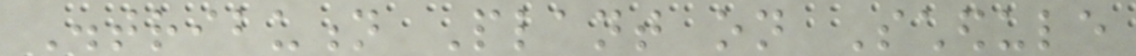Distribution Plant on Schedule
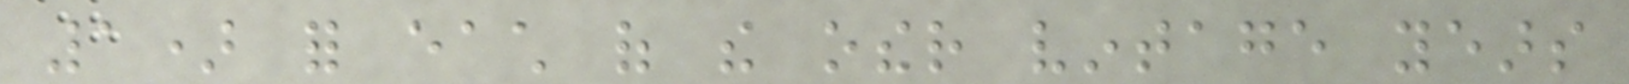1) for each of the other vintage years
